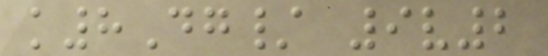k8Dg/ 9v2
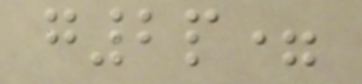g2p=
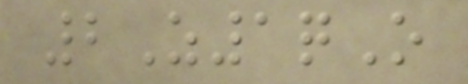2Z1qO
